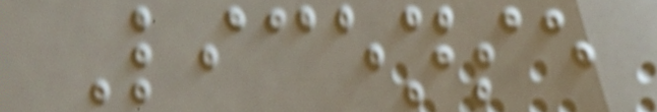License
